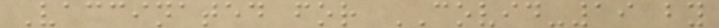Vaccinated for COVID-19 by
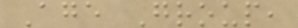Age Group,
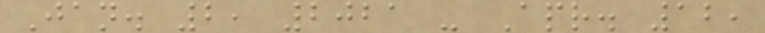Jan. 2, 2021 - Apr. 12,
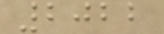2022
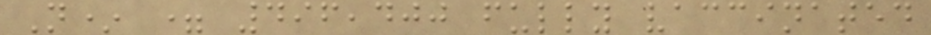N* = 496,400 fully vaccinated
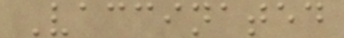Vaccinated
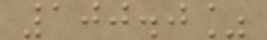100.0%
